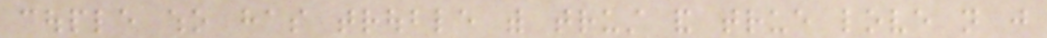couple who has trouble with trust and true love not just
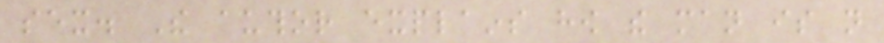sex. The author explains how the man is not
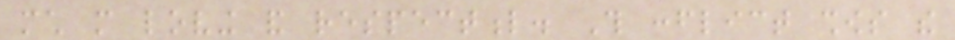much more loving and respectful. This conflict shows the
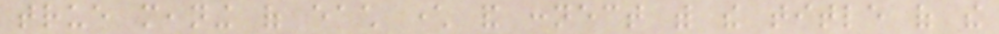true meaning of each character and connect with the title of the
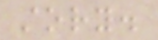story.
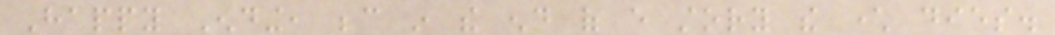Happy Ending, because in the end of every story the character dies.
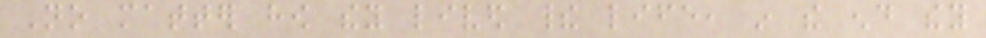No matter how they lived their life, in the end they
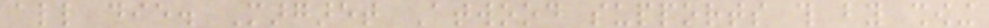all die. Margaret Atwood supports this by showing
